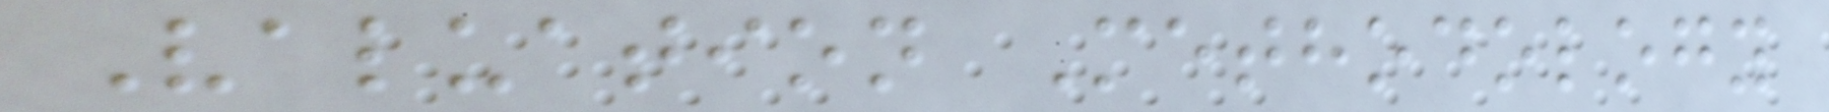Valuation Methodology
